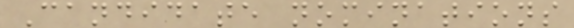Candidate nominations
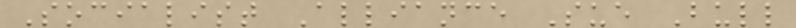Socialist Alliance Sue Bull
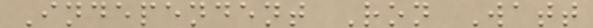Independent Ron Watt
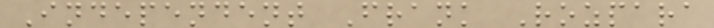Independent Frank Rozpara
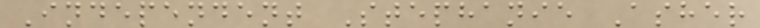Independent Stephanie Asher
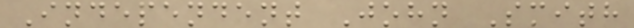Independent John Smith
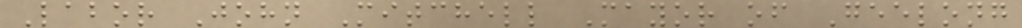Labor John Mitchell Mayor of Geelong
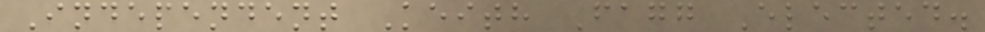Independent Keith Fagg Elected.
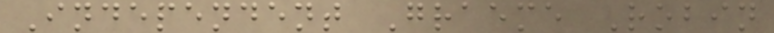Independent Graeme Robin
